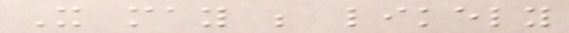It may be likely
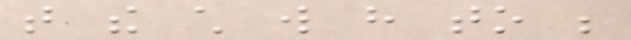that the child will have to be
